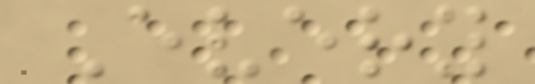Every
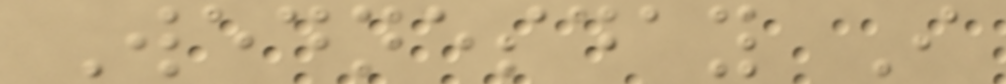Wednesday I
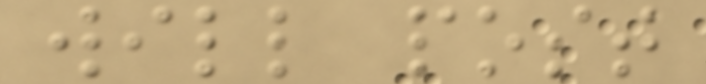will post
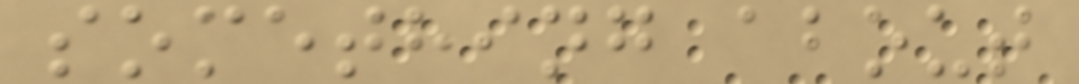something about
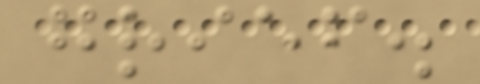grief.
